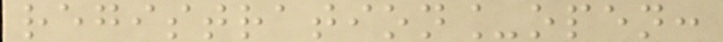registration_open:
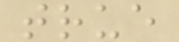true
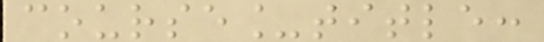course_title:
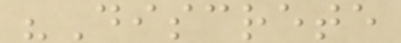"Discrete
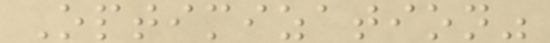Optimization"
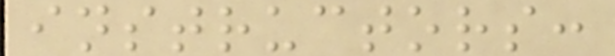instructors:
